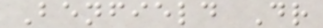Benfield Dr
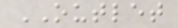OUTLET
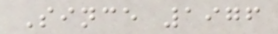Since 1976
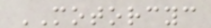MOTORCYC
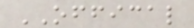OFFICAL
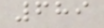689
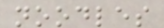noodles
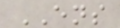ENS
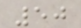50
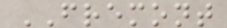FREMONT
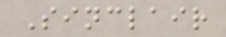Sinclair
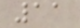11
